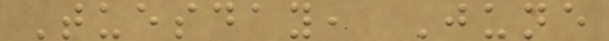Tuesday, June
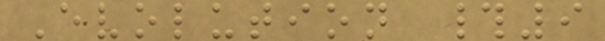Evolution #9
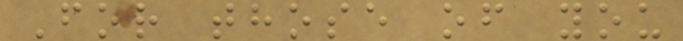For those of you
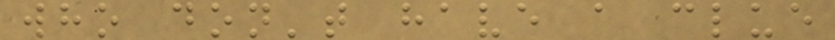who don't have a clue
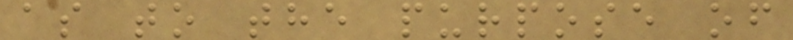as to the purpose of
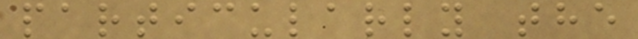particularly the
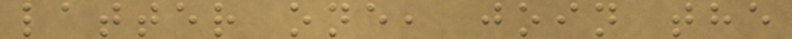latter one, join the
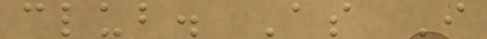club. As I
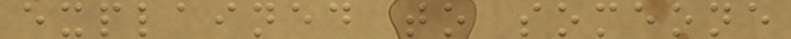explained to someone
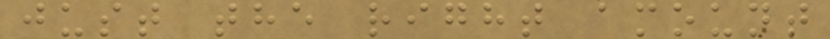just the right amount
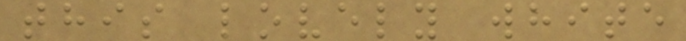this lovely white
